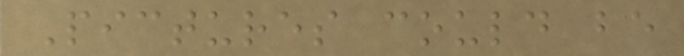Pictures could be
